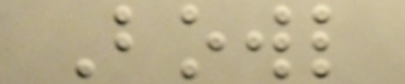Bowl
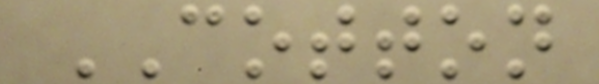COTTON
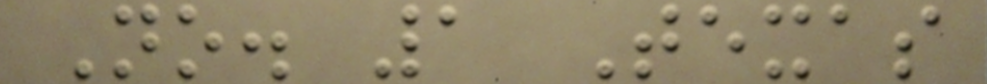No. 1 Texas
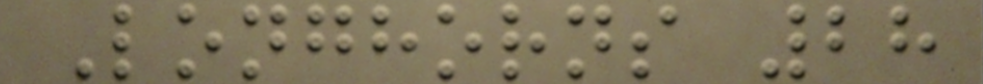Longhorns 28
